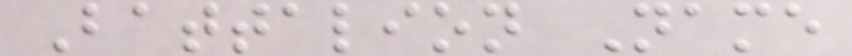Battalion Name
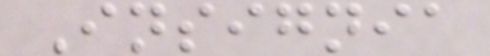Insignia
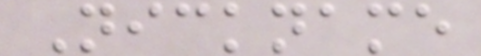Nickname
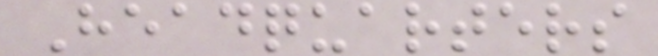Headquarters
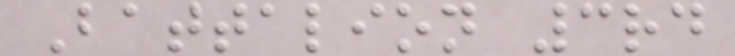Battalion 3rd
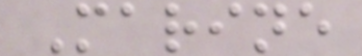Marine
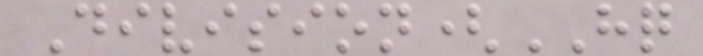Division(HQ
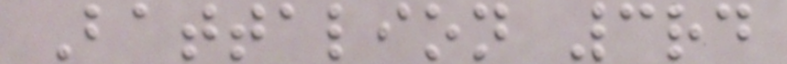Battalion 3rd
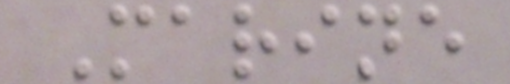Marine
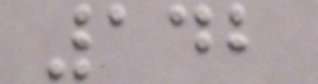142
